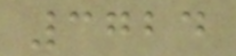3724
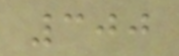300
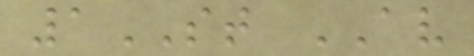1ST AV
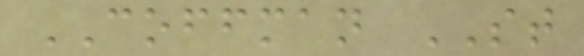COFFMAN ST
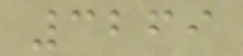3269
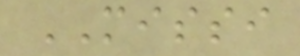MISSI
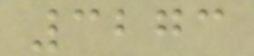3273
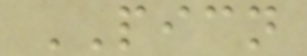PICN
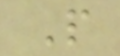P
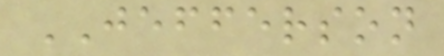JEFFERSON
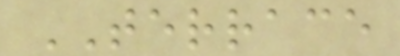TERRACE
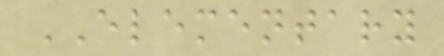ELEMENTARY
